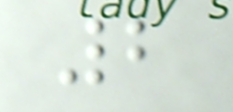2
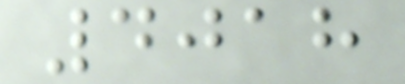4018
